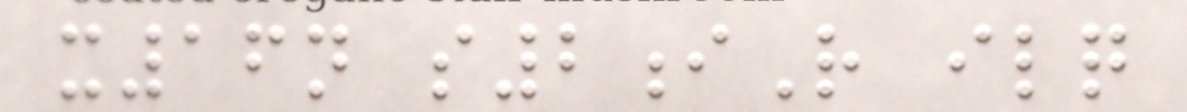x16n s2iR ilq
